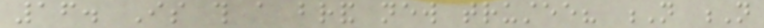16. Is this a brand new trustee? N N
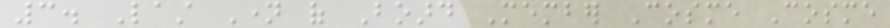3. Last Name of Board Member Cosme Cosme
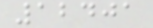12401
